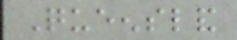Queensland
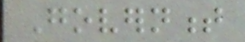Government
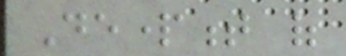Department of
